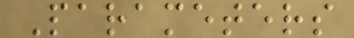Parameters
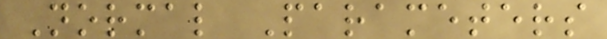Normal Parameters
